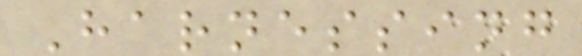Harnessing
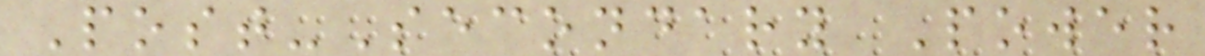Post-Secondary Power
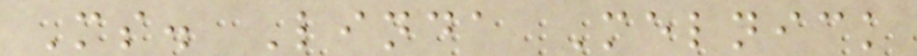Ms. Linda Melnick
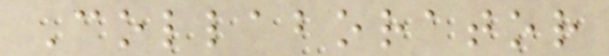Collaborator
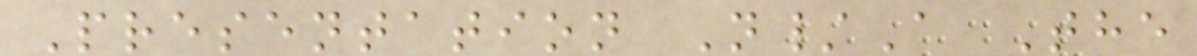Presentation N/A The
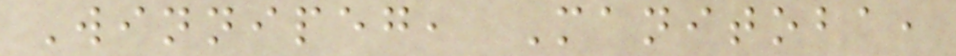Winnipeg, Manitoba,
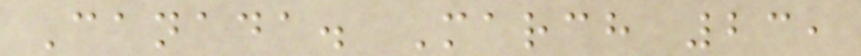Canada. March 23,
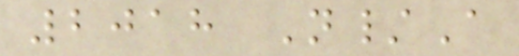2018 N/A
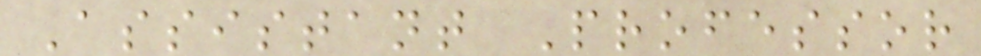Assistant Professor
